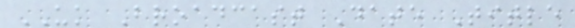UK Broadcast Date Title
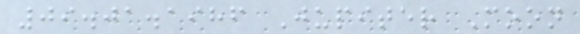09.01.1986 Jupiter Moon
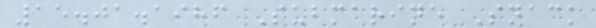15.01.1986 Submarine Snack
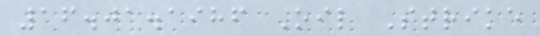16.01.1986 Oil Strike
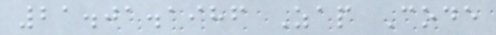21.01.1986 Zap Code
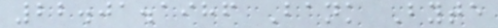22.01.1986 Bank Byte
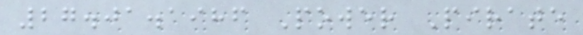27.01.1986 Power Pirate
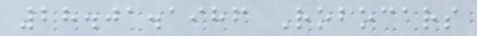28.01.1986 Robocars
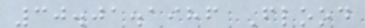30.01.1986 Flood
